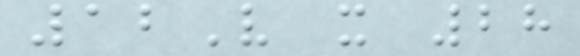12V x 28
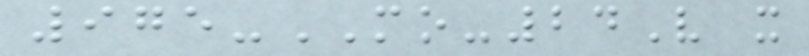975-MO-24V x
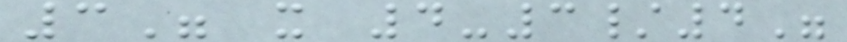3" x 4-3/4"
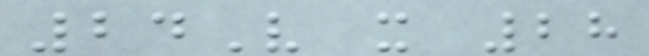24V x 28
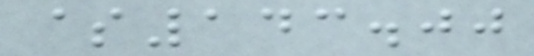$143.00
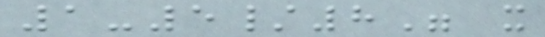1-5/8" x
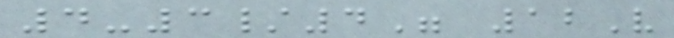4-3/4" 12V
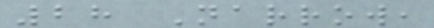28 Narrow,
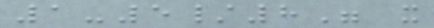1-5/8" x
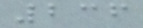236
